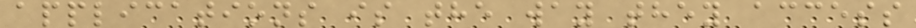applications is the way they access
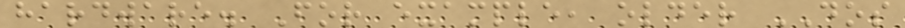hardware. For example, older DOS
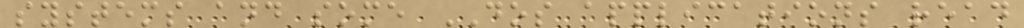systems and some DOS applications read
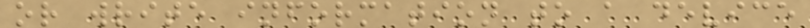or write information to a device
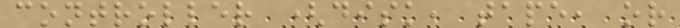controller (disk, tape, or
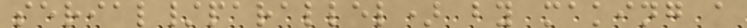serial/parallel) by making a
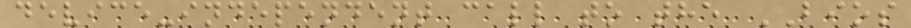device-independent call to the BIOS
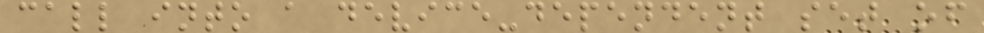call into a device-dependent set of
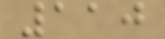110
